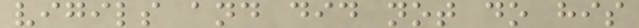vigils and did not do his
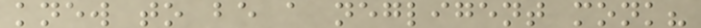knew to be a negligent monk?
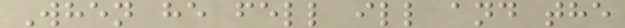When he fell ill and the
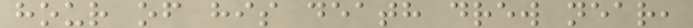hour of his death drew near,
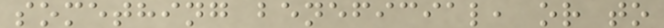something beneficial, or to
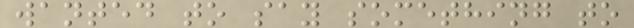wanted to say something to
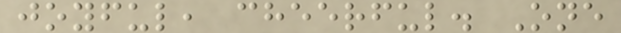joyful, cheerful. One
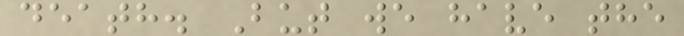death. But we have the
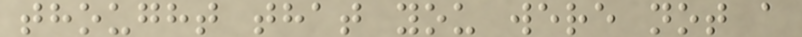thought that you were not a
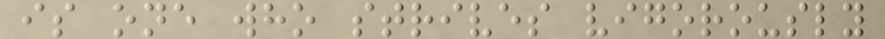is one who strives vigorously
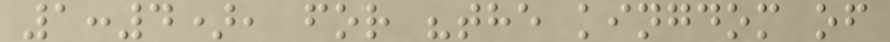1:4), for "the kingdom of
